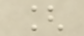[
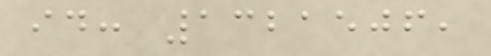id: 1321506,
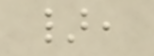},
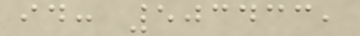id: 503433,
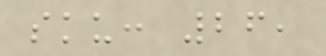sku: 26,
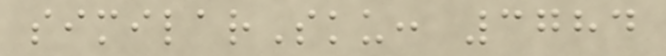similarSku: 3784
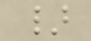}
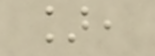],
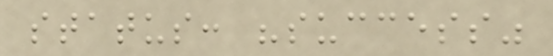status: "success"
